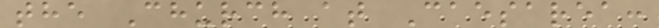the Church at Caesarea:
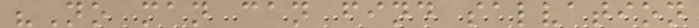"No man can find salvation
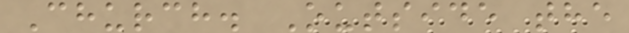Church. Outside the
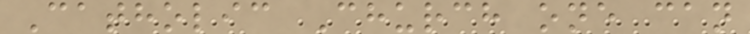Catholic Church one can
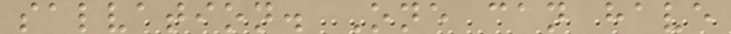salvation. One can have
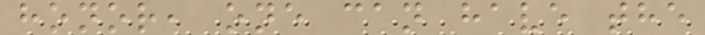honor, one can have the
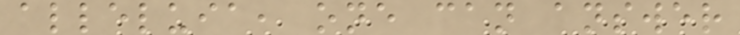alleluia, one can answer
